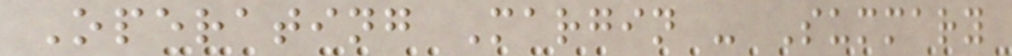Operating Margin - Summary
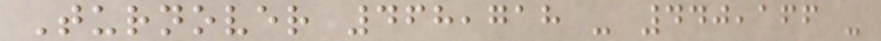Turnover 468,718 - 440,166 -
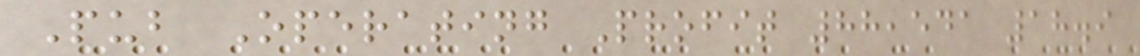Pub Operating Profit 88,541 18.9
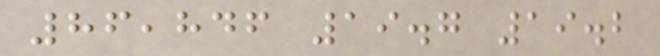86,846 19.7 19.2
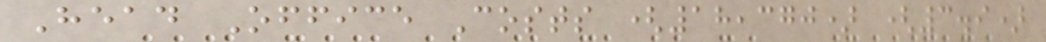Head Office Costs (18,370) (3.9)
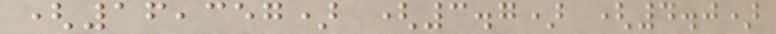(16,357) (3.7) (4.0)
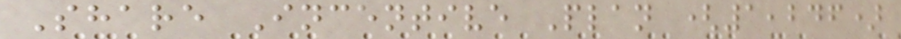Share Incentive Plan (1,246)
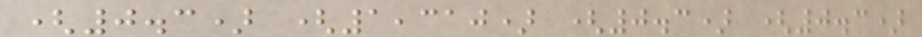(0.3) (1,310) (0.3) (0.3)
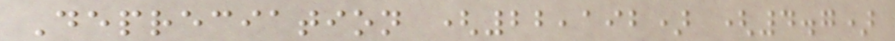Depreciation (22,192) (4.7)
